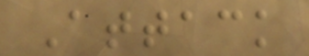Attack
